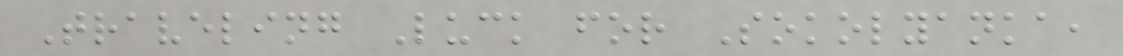Traveling Luck for Sokolyanka,
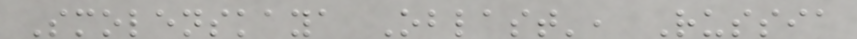Smolenskaya Oblast', Russia
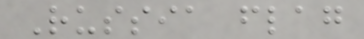Russia flag
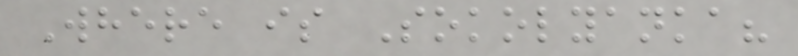Where is Sokolyanka?
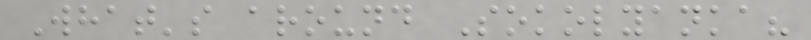What's around Sokolyanka?
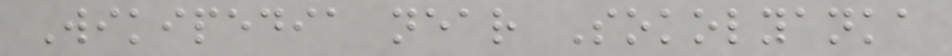Wikipedia near Sokolyanka
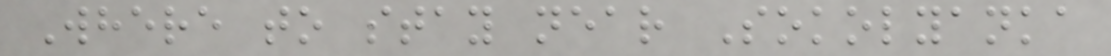Where to stay near Sokolyanka
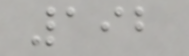192
